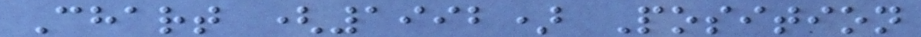Chart (1992) Position
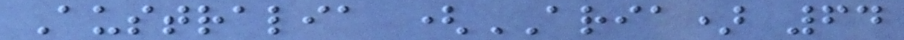Australia (ARIA) 64
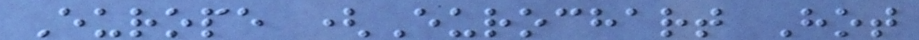Europe (Eurochart Hot
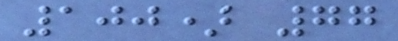100) 77
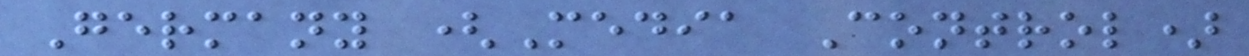Germany (Media Control)
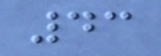43
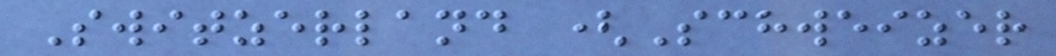Switzerland (Schweizer
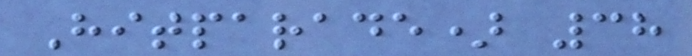Hitparade) 38
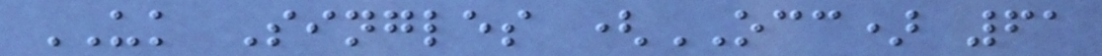UK Singles (OCC) 61
